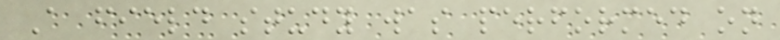A field study was performed on
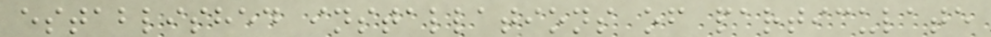established installations of particulate
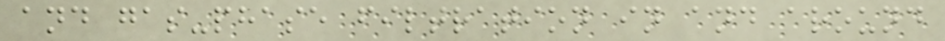and gas-phase filtration in and around
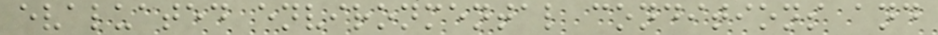evaluated environmental conditions and
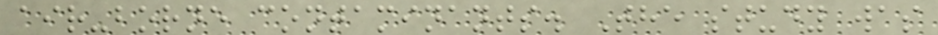air-borne contaminants. The study was
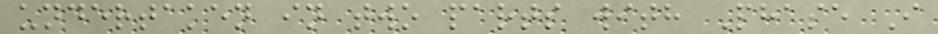undertaken in two parts with Phase I
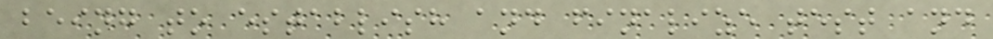being to establish and finalize test and
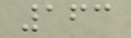163
